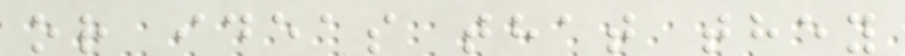or ideas that they
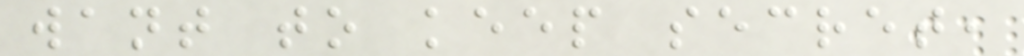want to keep secret,
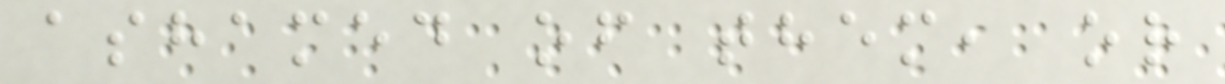ashamed of them, or
